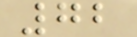72
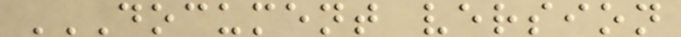DOCUMENT VERSION
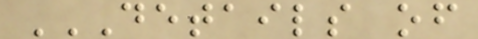DETAILS OF
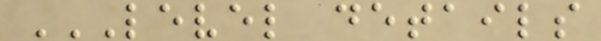LEVEL DETAILS
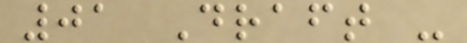01 Draft -
